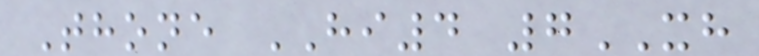Thone HI4 7XH
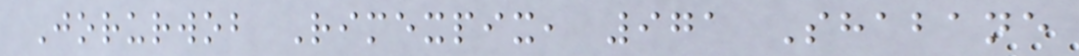Jorurwob Rimexpix, 971 Shabane
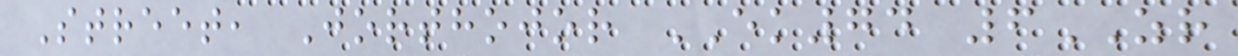Street, Jorthojor EK74 6ZR
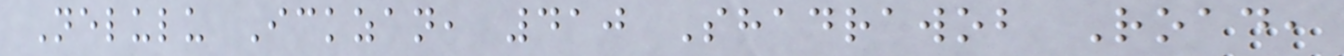Nelulu Ickzan, 410 Shadrawob Road,
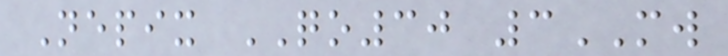Nepix QO30 3MW
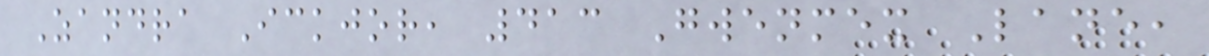Zandra Ickjor, 413 Gwenmex Lane,
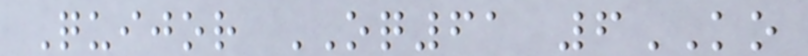Quijor OQ61 6KO
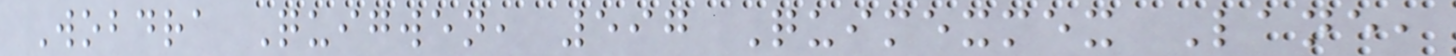Wobdra Quigwen, 597 Quimexmex Lane,
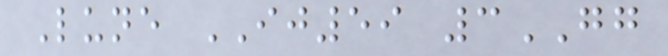Lune IJ59 3GG
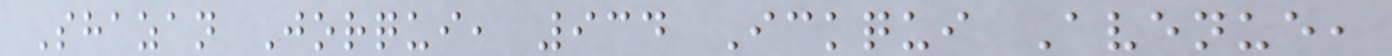Shazan Jorqui, 934 Ickqui Avenue,
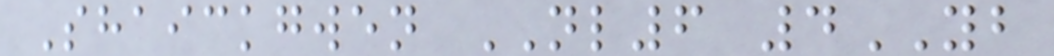Shaickgwen NL6 4YB
